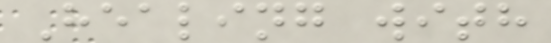Healing with
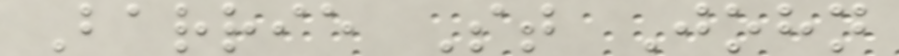Barrie St John
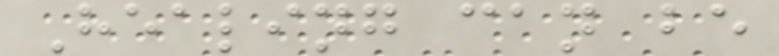Healing can be
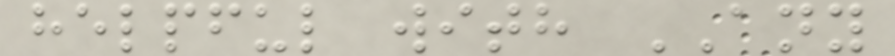helpful with ANY
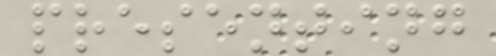presenting
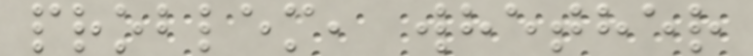problem, whether
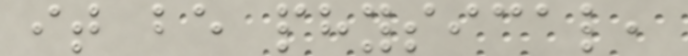it be physical,
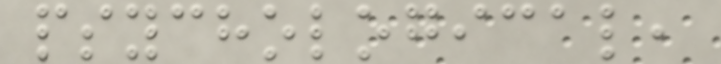psychological,
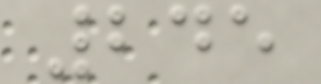245
